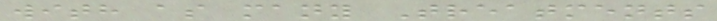with as many Treatments
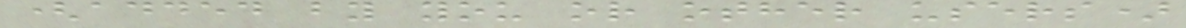(added by you or other users)
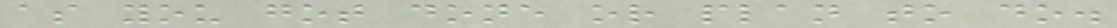as you got done or plan to do.
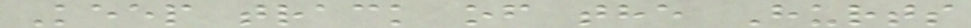Keep track of the Hurts
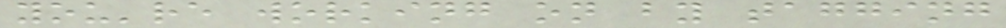you're working on by tagging
